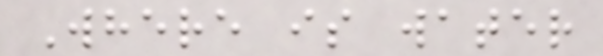Where is water
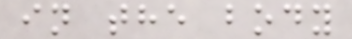in the body
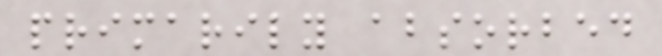primarily absorbed
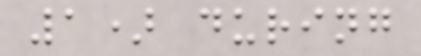1) during
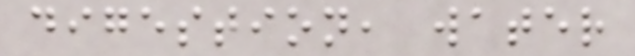digestion, water
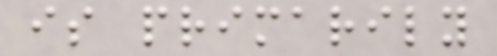is primarily
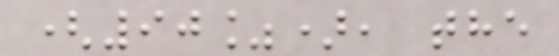(90%), the
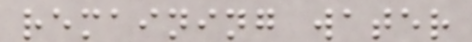remaining water
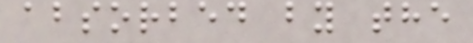absorbed by the
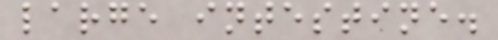large intestine.
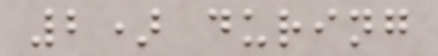2) during
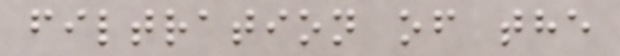filtration of the
